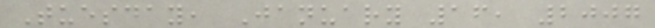Tuesday, January 16, 2007
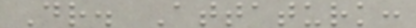Dr. Attaturk:
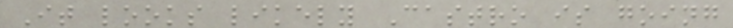It looks likely Castro is going
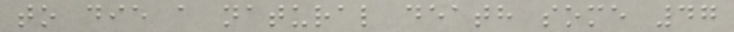to die a natural death some 47
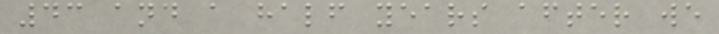43 and a half years after we
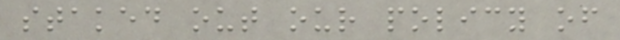staked out our policy of
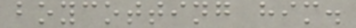boycotting him.
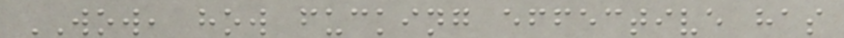WOW, how fucking effective has
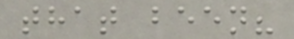that been?
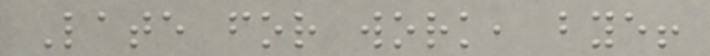Late for work, bye!
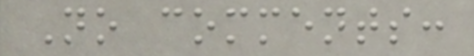No comments:
